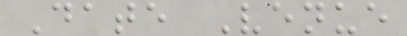Date Venue
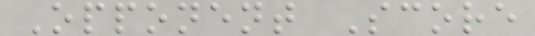Opponent Score
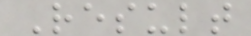Result
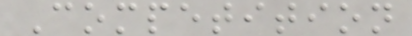Competition
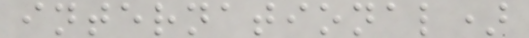international)
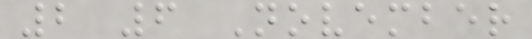2 6 November
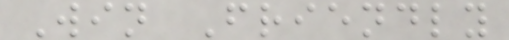Win Friendly
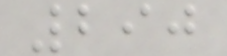290
